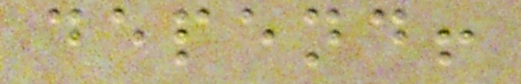depend!
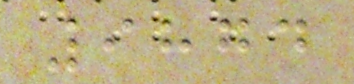9874
